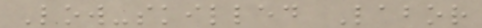Low-skilled Labor
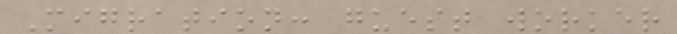Migration: guest worker
